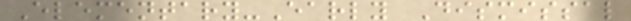Elementary-Early Dismissal
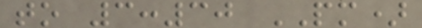to 3:30 PM)
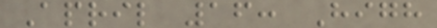April 16: High
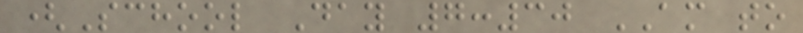(School Day 7:30 AM to
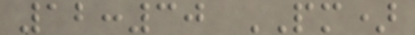12:30 PM)
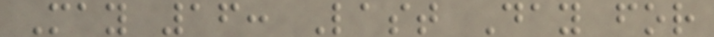May 16: Last Day for
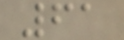61
